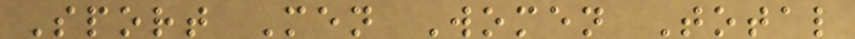Sport Men Women Total
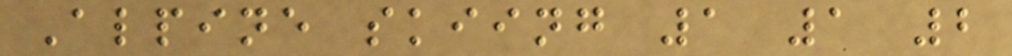Alpine skiing 1 1 2
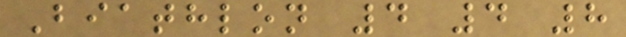Biathlon 4 4 8
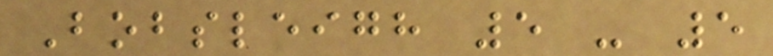Bobsleigh 5 - 5
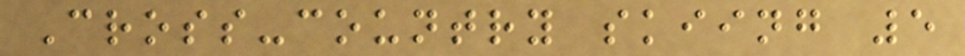Cross-country skiing 5
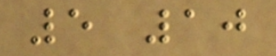5 10
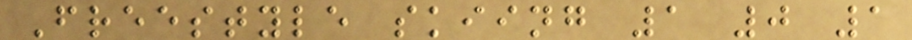Freestyle skiing 1 0 1
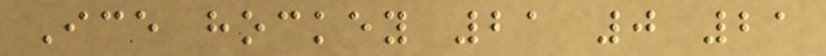Ice hockey 21 0 21
